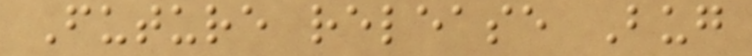Future release Bug
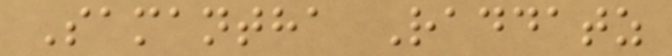Samantha Raddatz
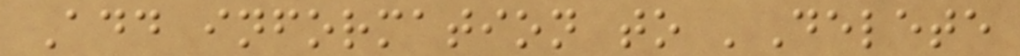Add information to 'Delete
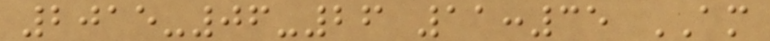2015-06-26 11:35 AM
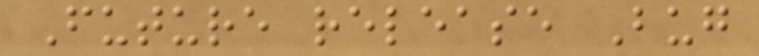Future release Bug
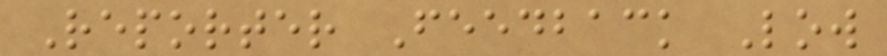Reporter Feedback Low
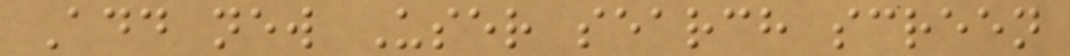Add new User search screen
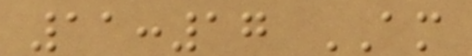11:17 AM
